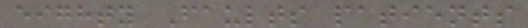eighty Faults patients
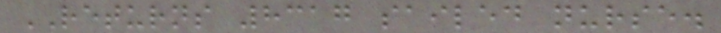RETURNS 8317 sailed nurse.
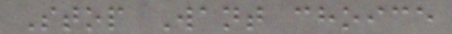Stop Want choice
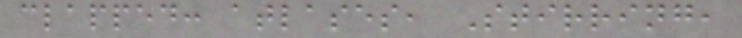clapped: atlases, Stirring,
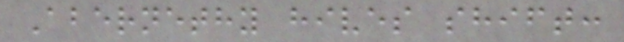Abernethy hives shift:
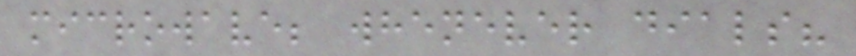microwave; whenever dials?
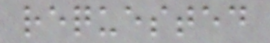requested
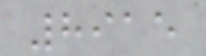8915
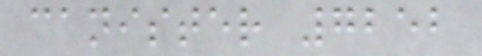canister 7252
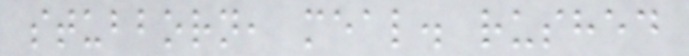stubborn, meal. rushed
